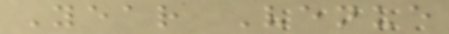Year Venue
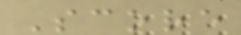Score
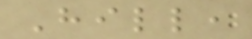Hill,
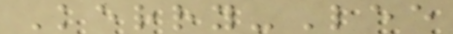Kerry-Lee
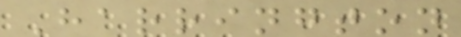Harrington
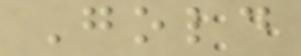Gold
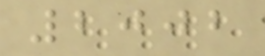2002
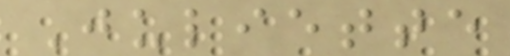Juliette
